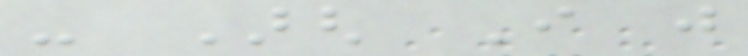- Argh I just
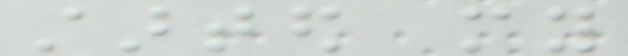started my
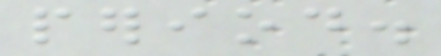period.
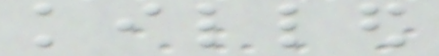killed
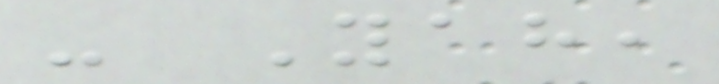- Yah,
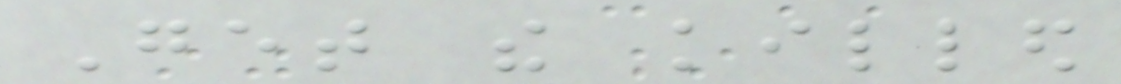Get the killed
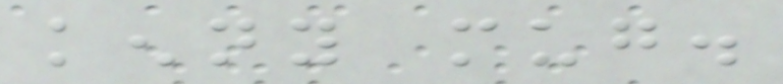kenny mug.
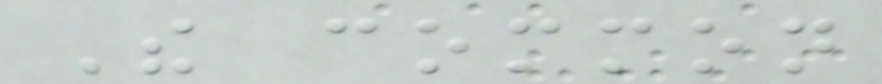The common
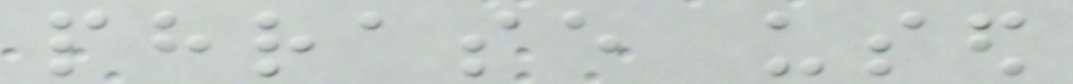phrase used
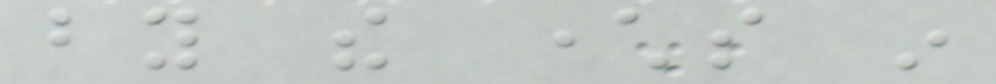by the characters in
